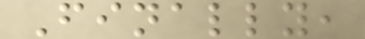Finally,
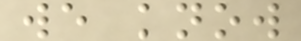we know
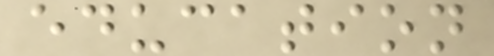education
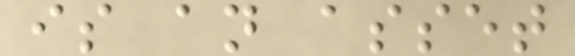is an asset
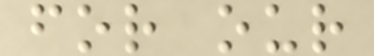for our
